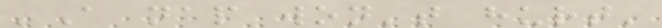'A nap won't hurt'
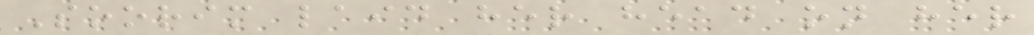Soorim laid her head on her
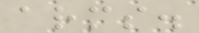arms.
